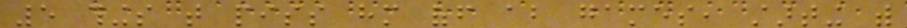5 things that piss him off about games, starting with
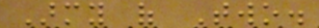Army of Two.
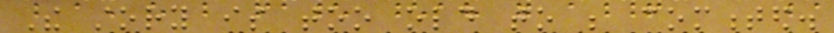The story is too old to be commented.
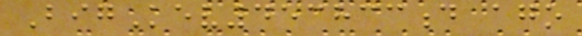BigKev453833d ago
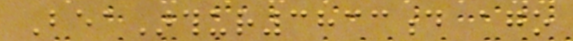BeaArthur3833d ago
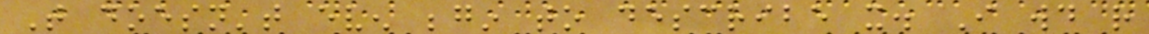That doesn't even begin to describe it. I would rather
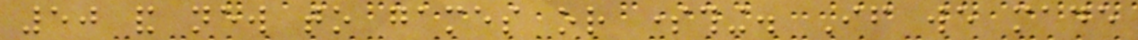50 and new to games or something. If we made
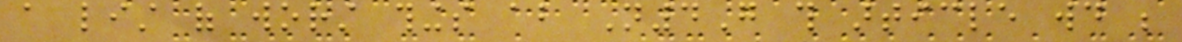a list of worst things about N4G this article would be
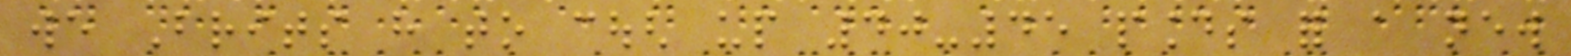we Brits have to cough up 40-45 pounds for a new
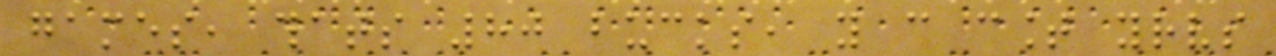games, thats 80 bucks, you can count yourselves
